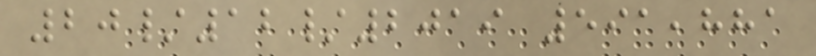20/12/2019 591,881
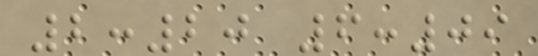2:20 6:09
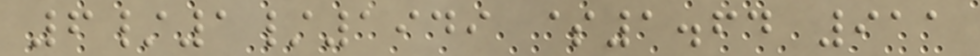6/1/1949 $1.64 911
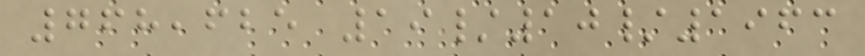768,625 19/10/1963
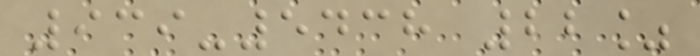939-5438 22%
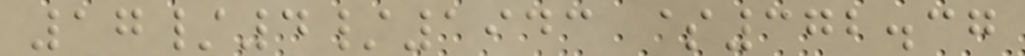17/4/1943 $372.37
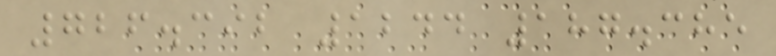726.392 1244 187.385
